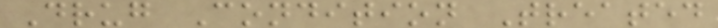Drug Condition Treated
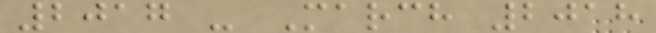2017 - March 2018
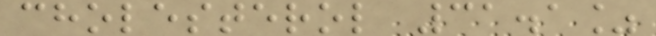cholesterol 31.1%
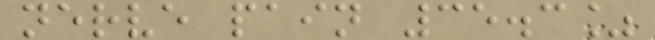nerve pain 35.3%
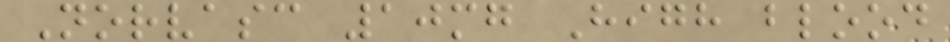Norvasc 10mg High blood
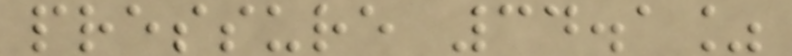pressure 34.1%
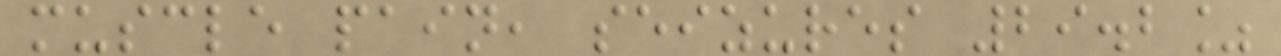muscle pain, seizures 29.2%
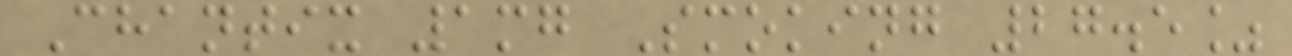Chantix 1mg Smoking 27.5%
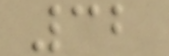32
